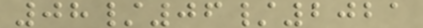08/06/2021
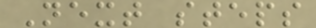Next steps
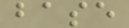base
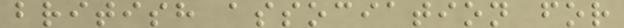british association for
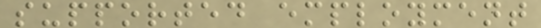supported employment
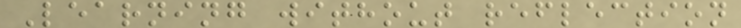Learning without reflection
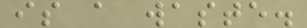is a waste.
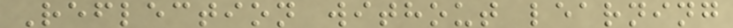Reflection without learning
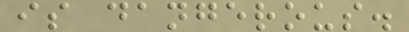is dangerous.
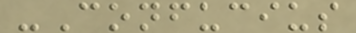-Confucius
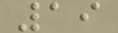19
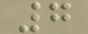7
